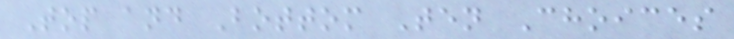Top and Bottom Ten Choices
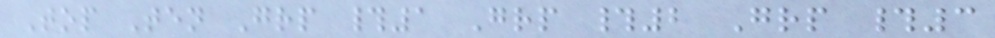Top Ten Grp #1 Grp #2 Grp #3
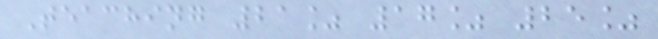Teaching 21% 17% 25%
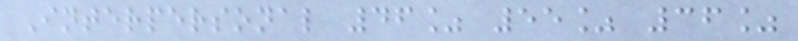Interpersonal 46% 55% 36%
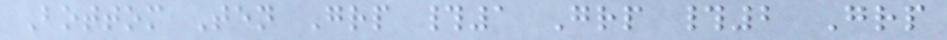Bottom Ten Grp #1 Grp #2 Grp
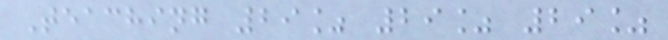Teaching 29% 29% 29%
